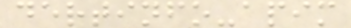dertinfo-apim
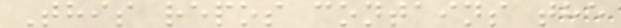This repos contains the
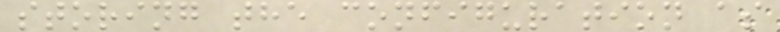storing the configuration as
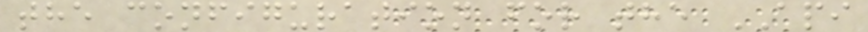the configuration for the API
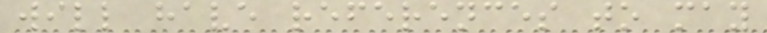will have references to may
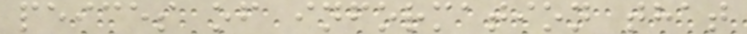peices of information that
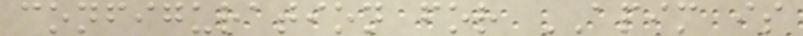configuration for APIM is
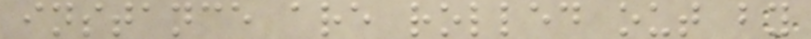instance are rolled out by
